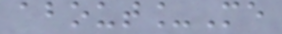about_Me
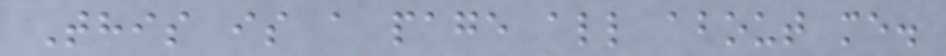This is a page all about me.
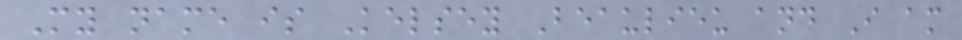My name is Kelsey Beaulieu and I am
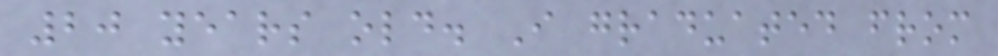20 years old. I graduated from
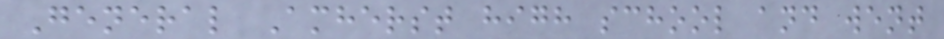General Amherst high school and went
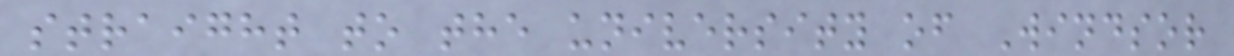straight to the university of Windsor
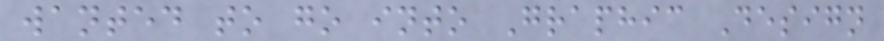wanted to go into Graphic Design
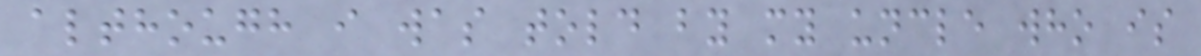although i was told by my uncle who is
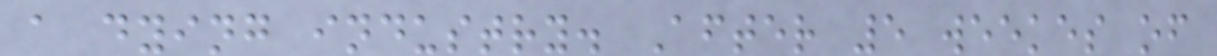a dying industry. After 5 weekes of
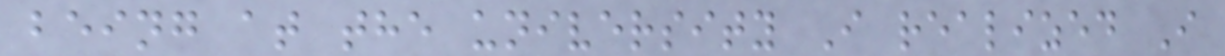being at the university I realized I
